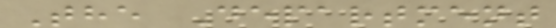The Department
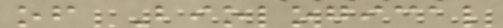of Biological
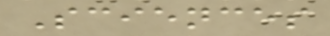Sciences
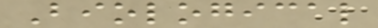Biological
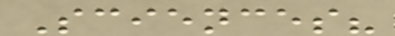Sciences?
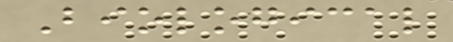Biological
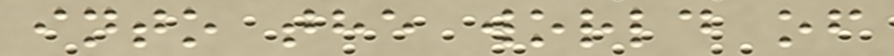into the world of
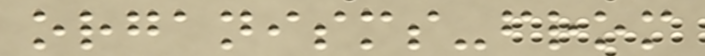organisms-from
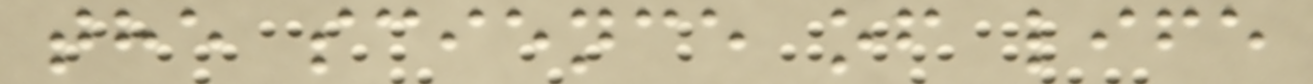the science of life
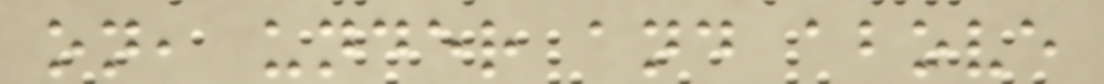on, under and above
